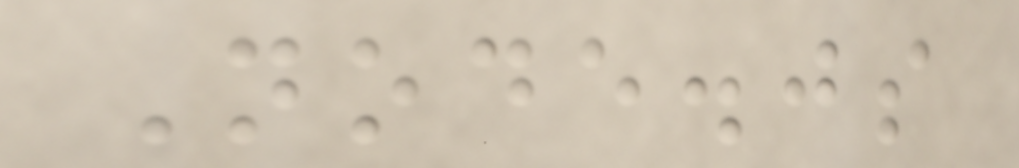Node.js
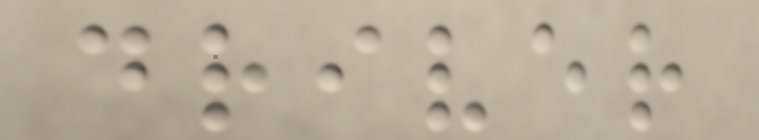driver
